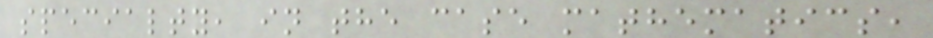specialty, in the case mathematics,
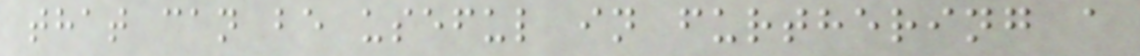that can be useful in furthering a
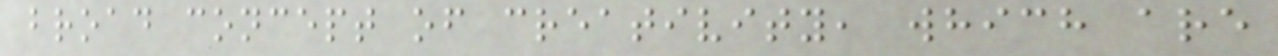broad concept of creativity, which are
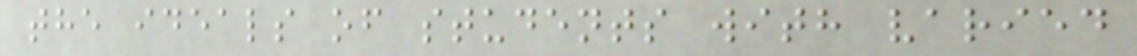the ideals of students with varied
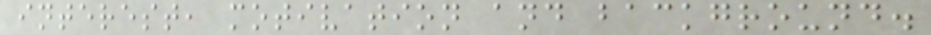interest, motivation and background.
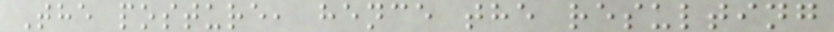The posture, hence the resulting
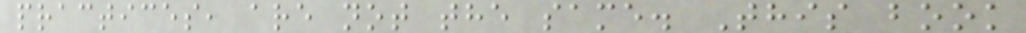practices, are not the same. This book
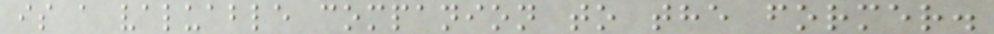is a valuable companion to the former.
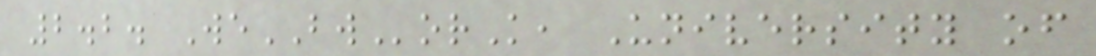2.2. WeBWorK, University of
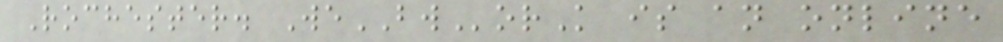Rochester. WeBWorK is an online
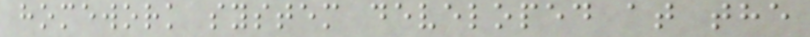homework system developed at the
